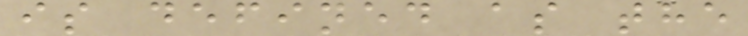is defined as the
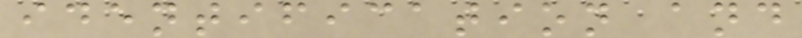identification and
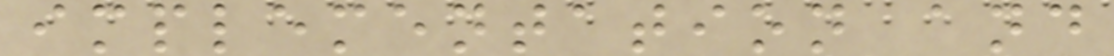implementation and
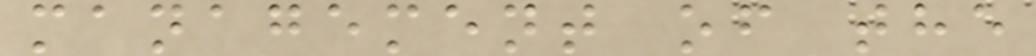management of the
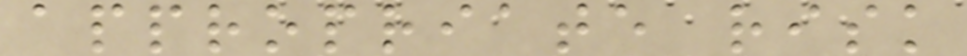appropriate risk
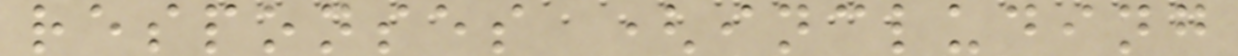responses (including
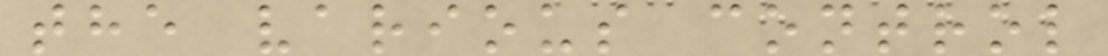the various control
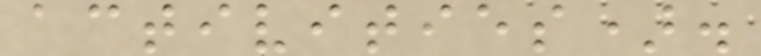activities).
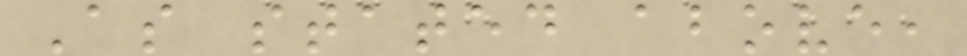As stated above,
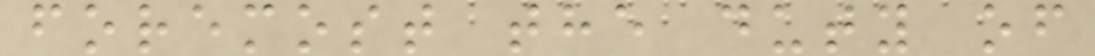foremost the duty of
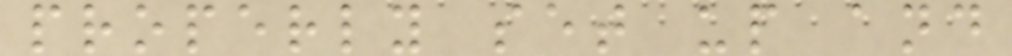properly set up and
